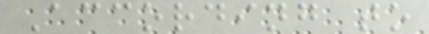According to
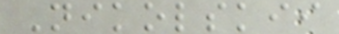Nikolskii
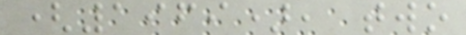(1969), two
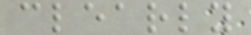clearly
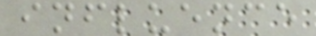influence
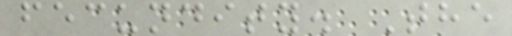fecundity. The
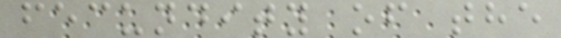fecundity of the
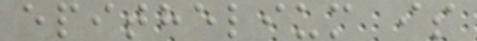epithelium is
